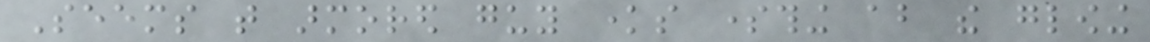Seems that armored guy knows something about the glowing
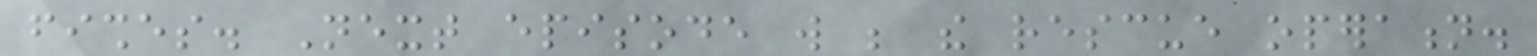fishes. Next episode will be the rescue operation.
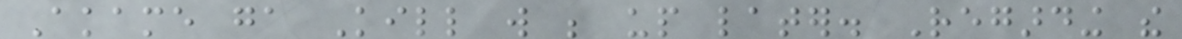Akame ga Kill will be up later. Regarding the
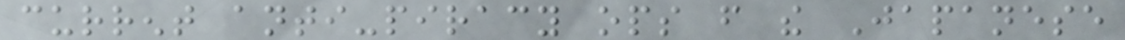current anti-piracy ops from the Japanese
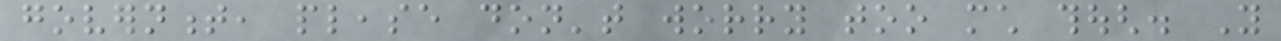government, please don't worry too much though. You
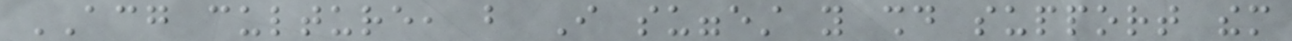ACG culture, but I suggest you should support them
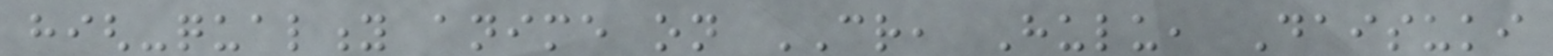high-quality anime on CR, Hulu, Daisuki
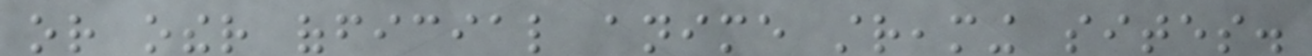or other official anime streaming sites.
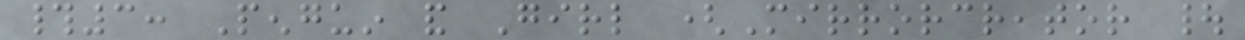#3: Penguin and Girl (Mirrorcreator |
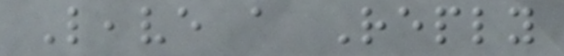Leave a Reply
